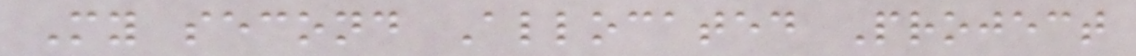My second Allocated Project
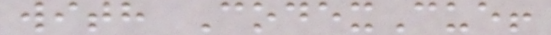with CodexCue!
